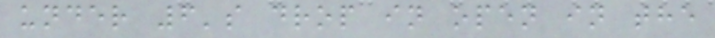under 6's drop in open in the
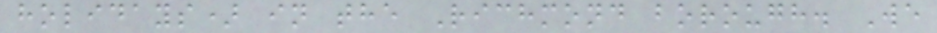holidays) in the Richmond borough. We
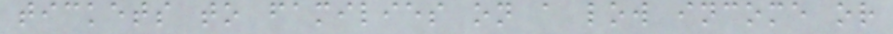tickets to families on a low income or
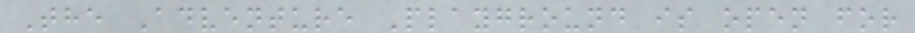The Adventure Playground is open for
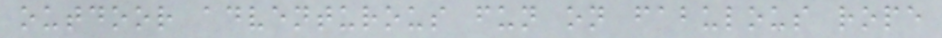outdoor adventurous fun on fabulous rope
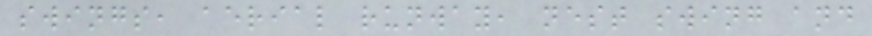swings, aerial runway, nest swing and
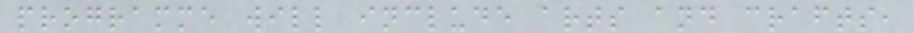programme will include arts and crafts,
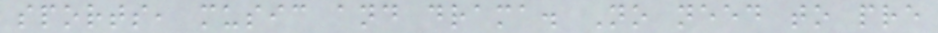sports, music and drama. No need to pre
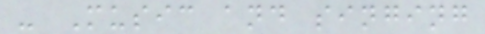- Music and singing
